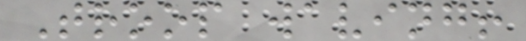Troop waving!
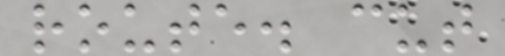route. cut
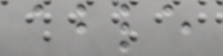able
